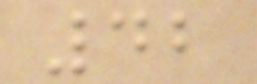42
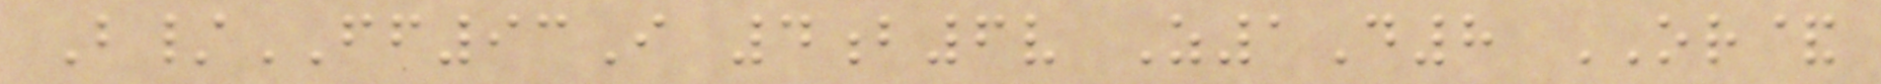B/FF93I 4b6v Z1D8 OR&
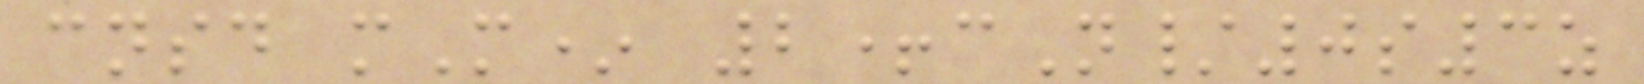cnsd mM* 2+cN/0s3z
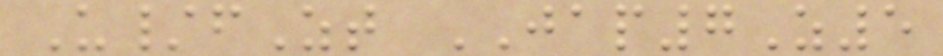U/fZt JAP7Z5
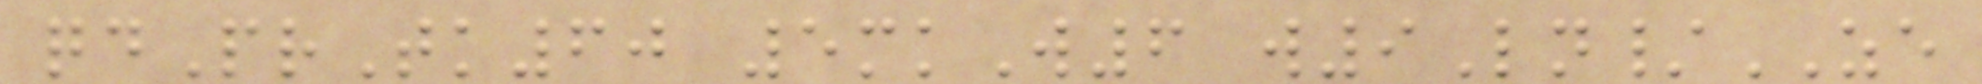qdPrTk60 5mkW6 w9Ln/ZE
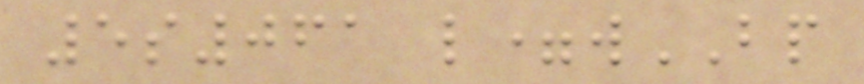5s061 l=wBP
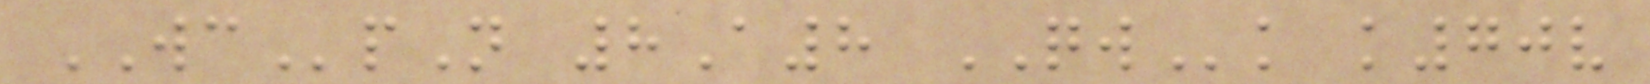WCpN 8A8 QWk k70v
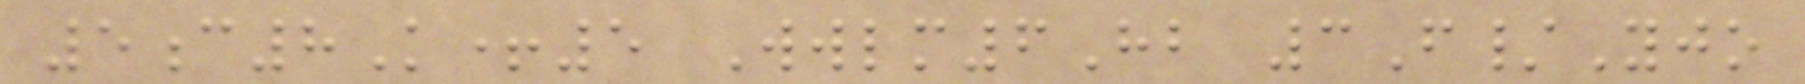5c8K+5 Wwlm6Hb 3F/Yjo
